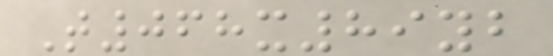T068x89yb
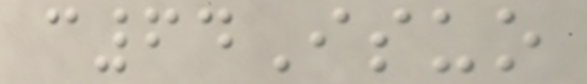c64Isuo
